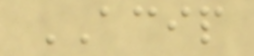ACIP
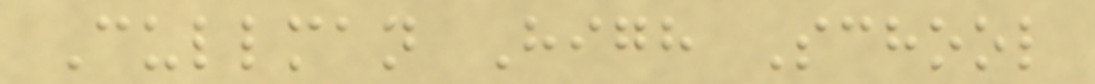Cullman High School
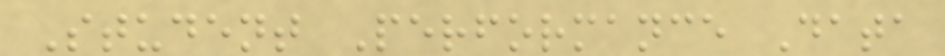Student Performance Data
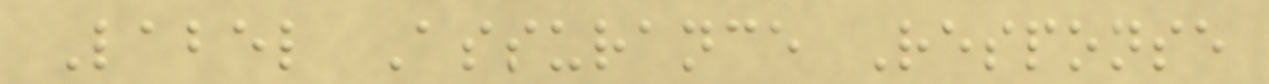Label Assurance Response
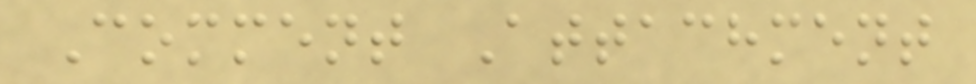Comment Attachment
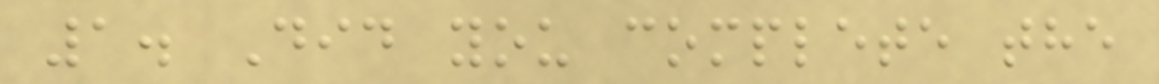1. Did you complete the
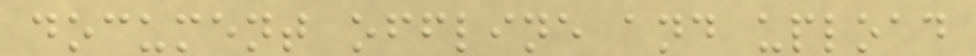document offline and upload
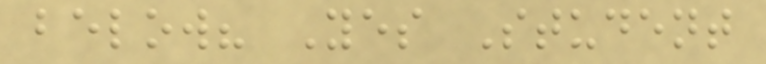below? Yes Student
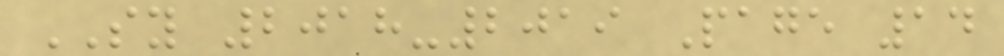SY 2018-2019 Page 14
